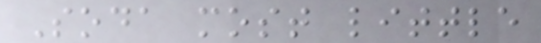Soda most little
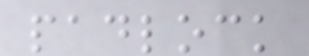padlock
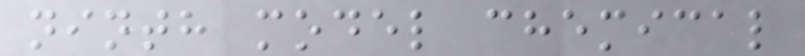ninth model chemical
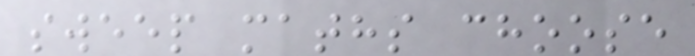sweep maths choose
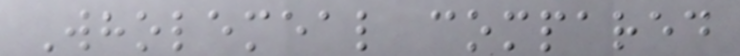Wholemeal compared
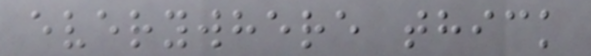everywhere thick
